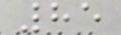85
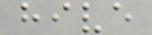hive
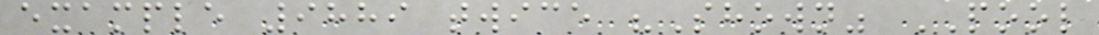example 9889 twice "Shown" POOL
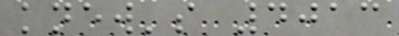knew's 4013
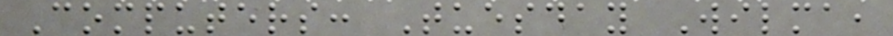Computers: Tuesday Wilma,
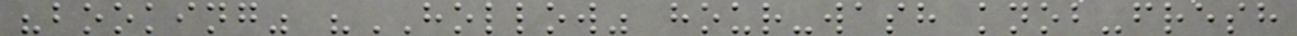"booking" "HOLLOW" hour-wash knob-fresh
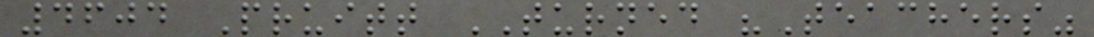4604 Pruitt TURNED "Teachers"
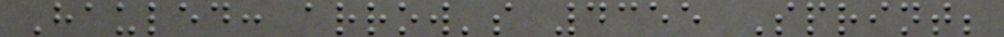Hauled: arrow's 4355 Sprint;
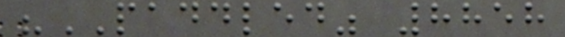"PADDLED" 8858
